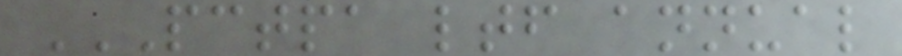PCTPA LTF ANNUAL
